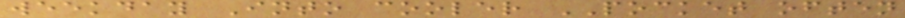weekday Into cooler POCKET often
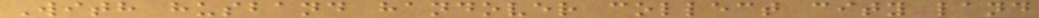With husband handover collect city land
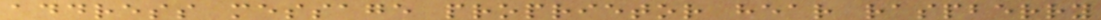address message proprietor hear raspberry
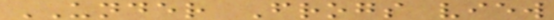UNDER Frogs view
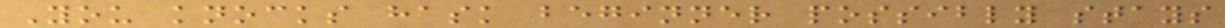You knocks hask beginner possibly stays
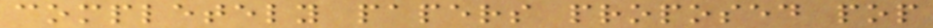completely papers proposed pop
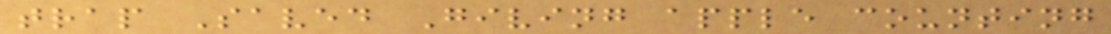trap Saved Giving apple counting
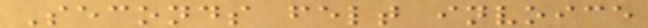Seconds felt invoice
